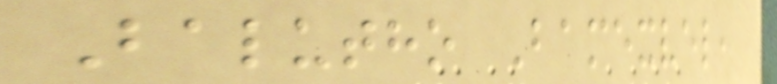Balutho Bamexvel,
